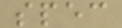spec
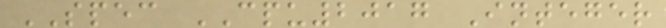SPEC CPU2017 Integer
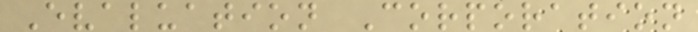Evaluation Corporation
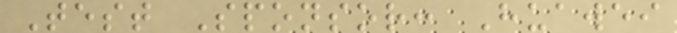Test Sponsor: Huawei
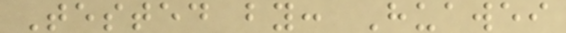Tested by: Huawei
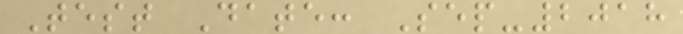Test Date: Sep-2018
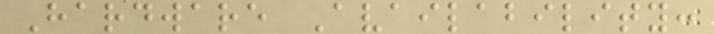Hardware Availability:
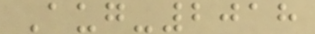Aug-2018
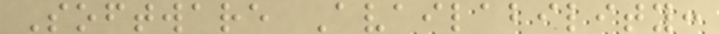Software Availability:
